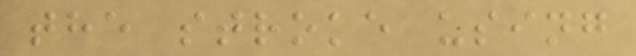the stroke using
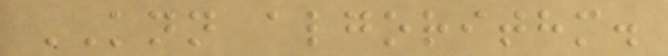KNN algorithm.
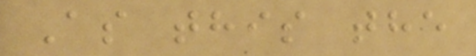As this the
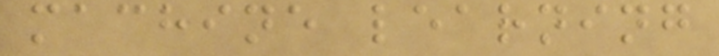machine learning
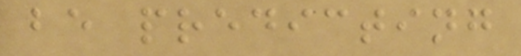be predicting
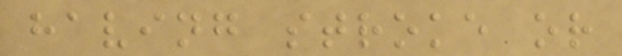having stroke or
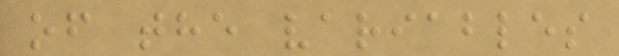of the variables
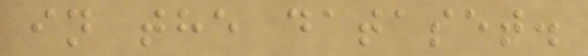in the dataset.
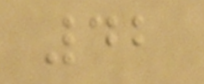42
